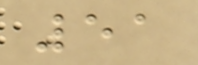51
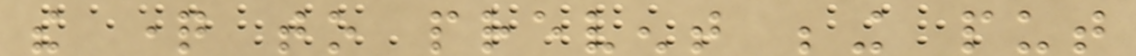the question to prevent being put
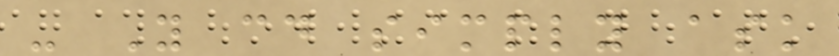- You could simply ask
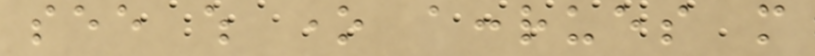see which one accrues more
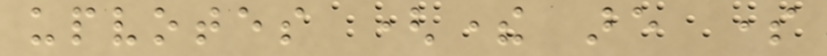upvotes (there are some
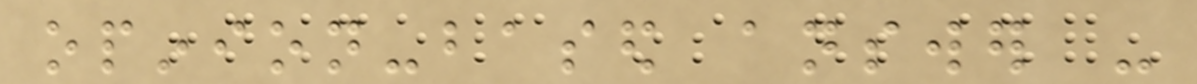opinion-based answer -
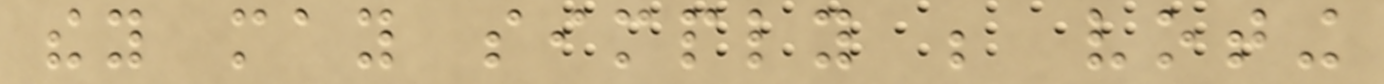they may simply be voting
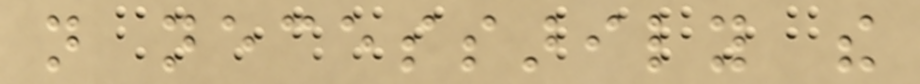not necessarily the
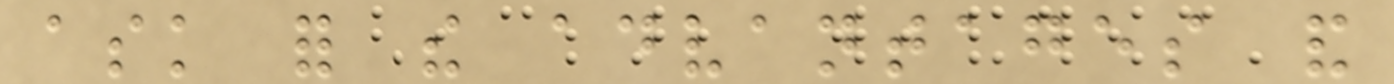ask for the advantages and
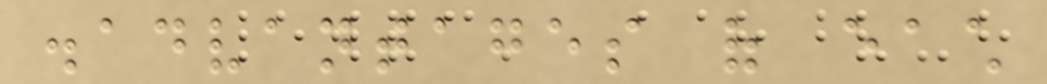disadvantages of each
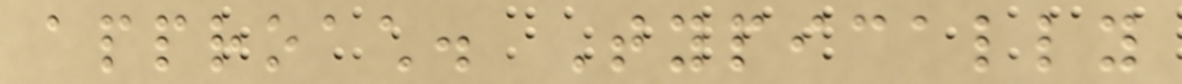approach. Typically
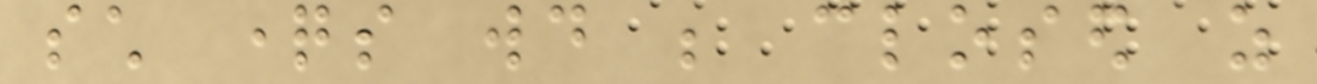such questions would be closed as
